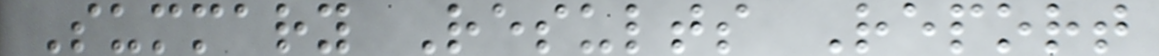Summary Results Report
